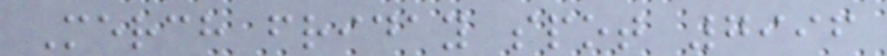Merch friday spot 7996
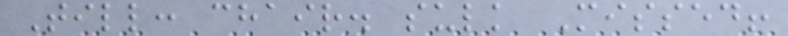Till: chair. sulk Missed!
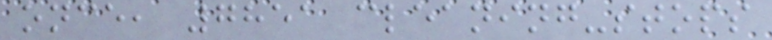once, 7851 cleaning-stops
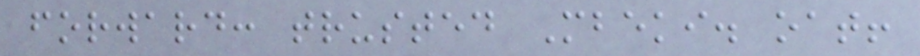forward: trusted Mbeki. oat!
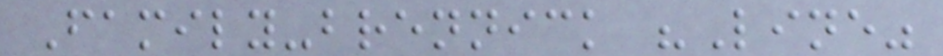Family-brennick "Line"
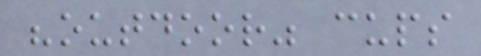"outdoor" cups
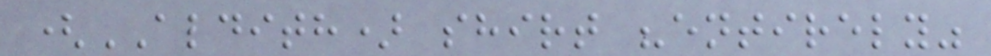(ALDITH) shirt "entirely"
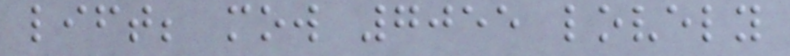lift; mow 7055 lovely
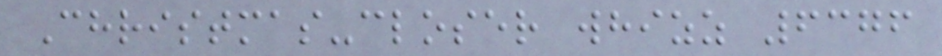Christmas-closer whizz 6376
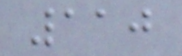110
